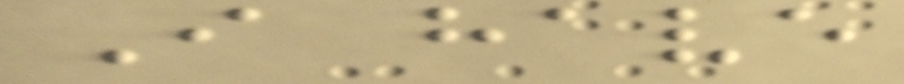I have
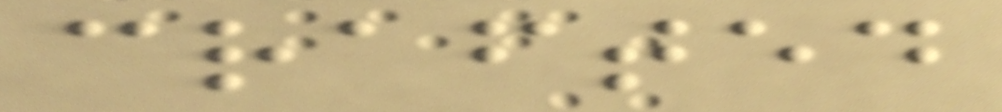crafted
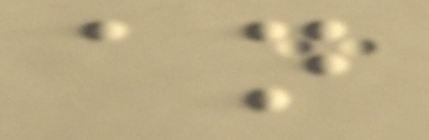an
